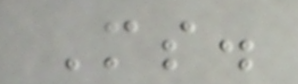Ms.
